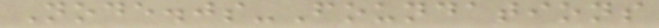Node.js-Foundations
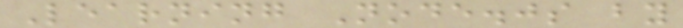Learning Node.js by
